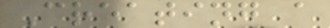Creating a
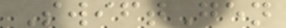SwiftGen
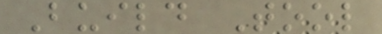Build Tool
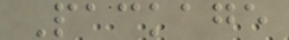Package
